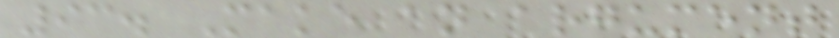93. Make an argument
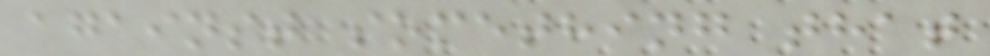against something that
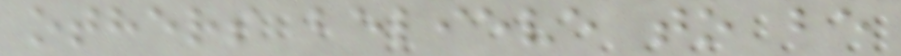others believe to be
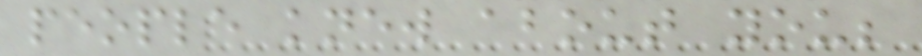people knew about you;
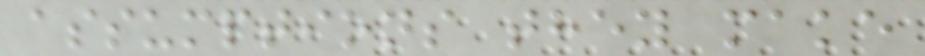assumptions they make
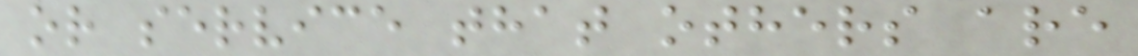or service that others are
